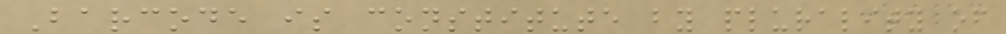Barcode is constitute by plurality of
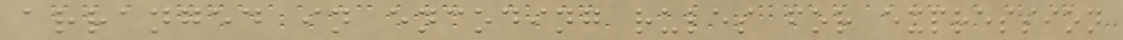arranged in encoding rules for expression
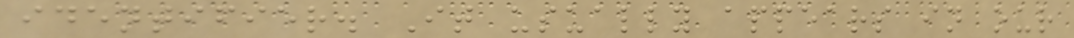identifier. It usually appears in our
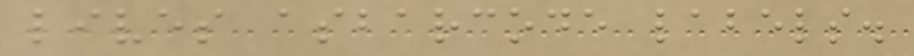lives asbarcode labels.
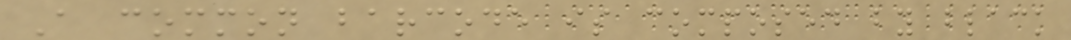A common barcode is composed by black
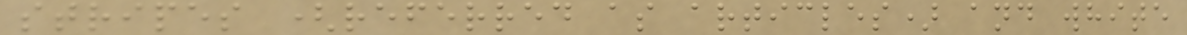stripes (referred as articles) and white
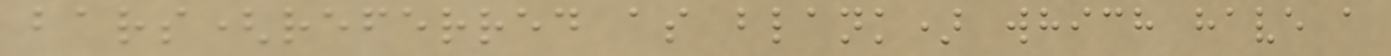bars(referred as blank) which have a
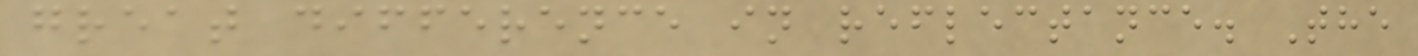great difference in reflectance. The
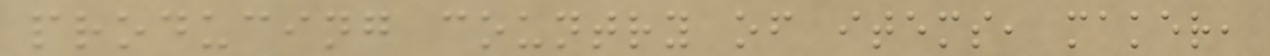producing country of items, maker,
